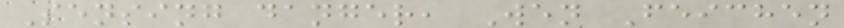Sensing danger, Wen Feichen
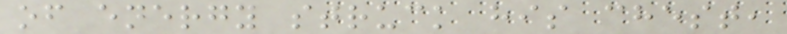of energy struck his chest,
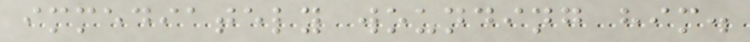immediately wounding him.
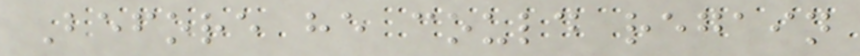Before he could regain
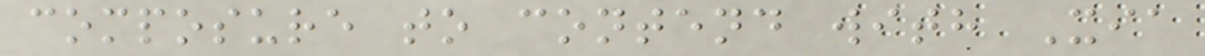composure to contend with Xia
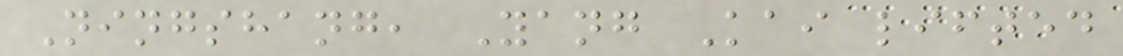Ningshang, Yang Kai lifted
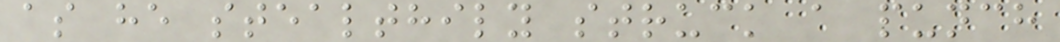as he stealthily struck a punch
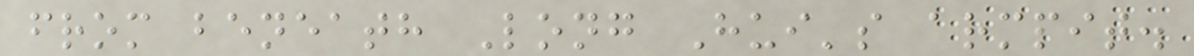from beneath Long Hui's armpit.
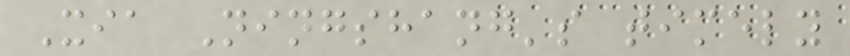Xia Ningshang's timely
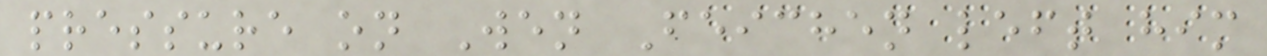pressure on Wen Feichen left him
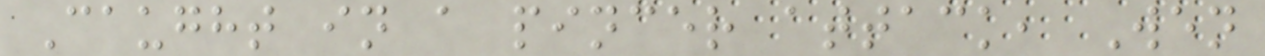Caught in a pincer attack, Wen
